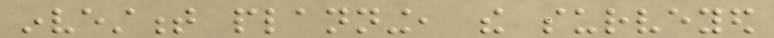investment planning, the surveyed
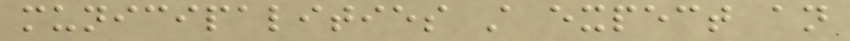municipalities still expect an
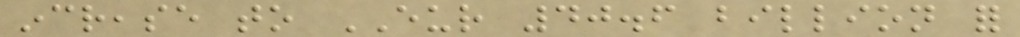increase to EUR 40.6 billion for
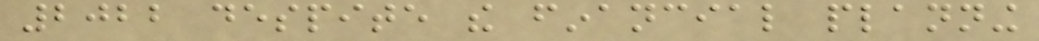2022 despite the financial planning
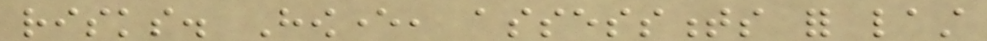risks. However, assessments for last
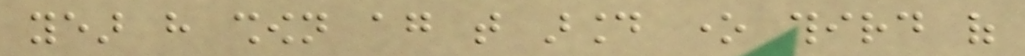year have shown again that around one third of
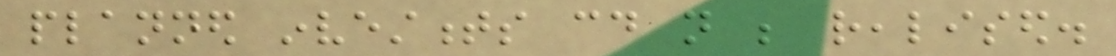planned investments could not be realised.
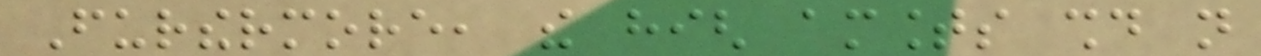Furthermore, the high amounts should not
